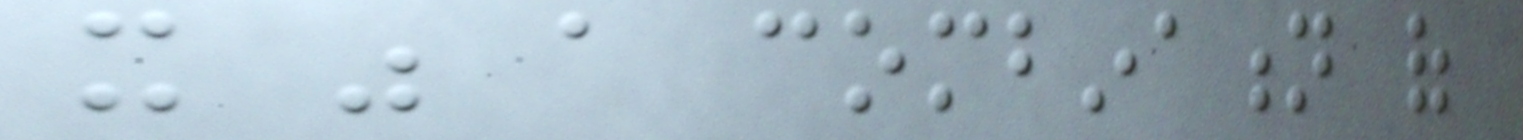it was a combination of
